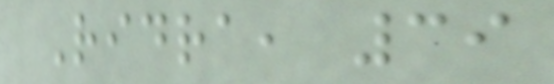Ridra, 39
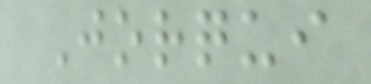Jorqui
